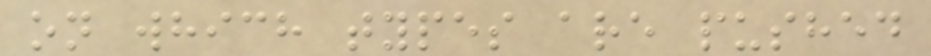on which types are pushed
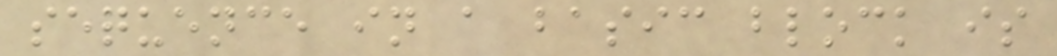sequence in a basic block is
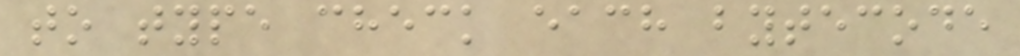to type check each bytecode
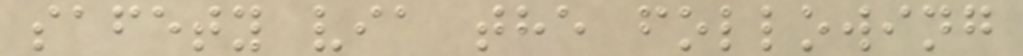safety via the following
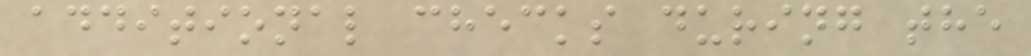additional checks during the
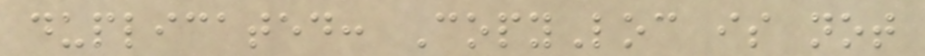duplicated: CopyLoc is not
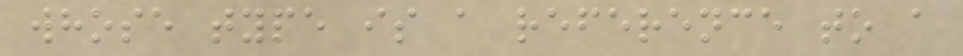whose type is a reference to a
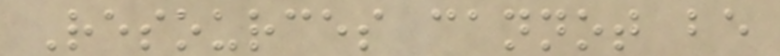Resources cannot be
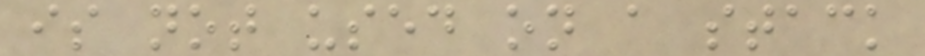is not used on a stack
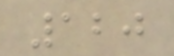120
